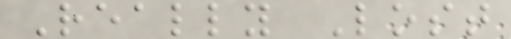Really Lost
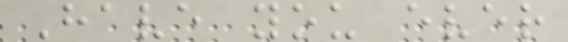Have you ever
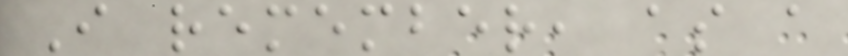I remember, as a
